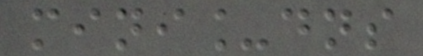mini_dns
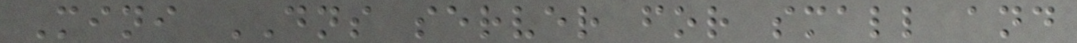Mini DNS server for small and
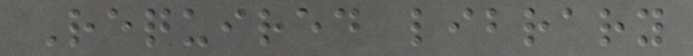Required library
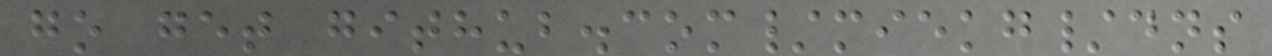go get github.com/miekg/dns
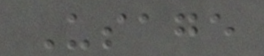Usage
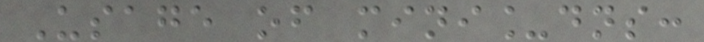Usage of mini_dns:
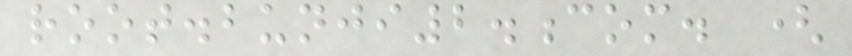root.bunji2.com. (
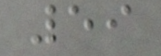59
